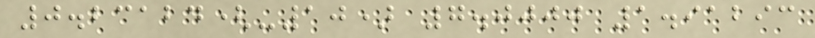0.23124(-10) 7.0000 1.91293
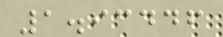1.93446
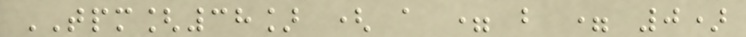TPM[38] ( a = b = 0)
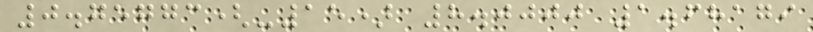0.75773(-15) 8.0000 1.68179
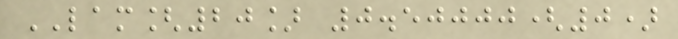LAM[20] 0.50000(0)
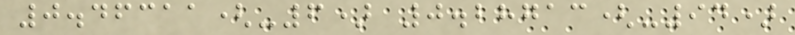0.46311(-6) 0.28713(-94)
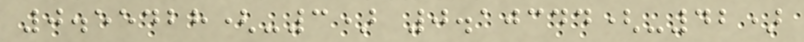0.55428(-3) 0.10344(-42)
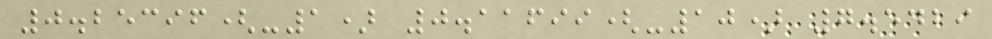0.25396(-1) 0.11699(-10) 7.5429
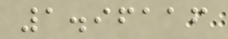1.96116
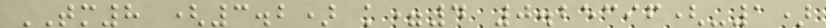TM8 (3.2) k=4 0.25396(-1)
